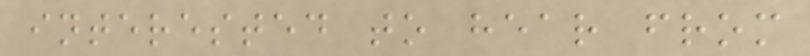interested to hear from
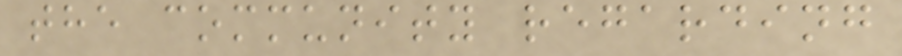the community regarding
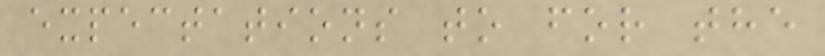expectations to for the
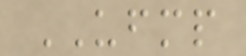UFMP
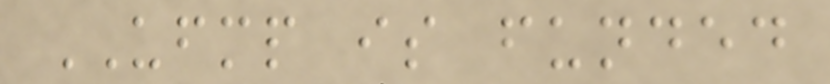UFMP is funded
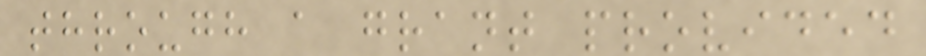through a grant provided
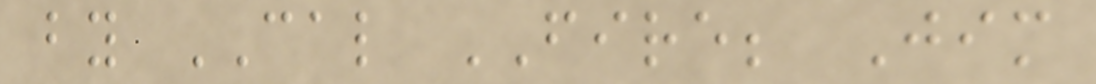by CAL FIRE; Jim
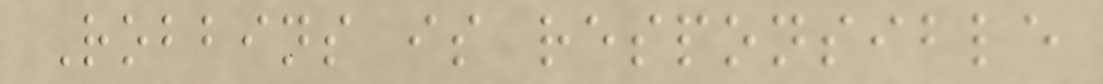Robbins is responsible
